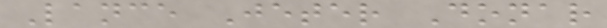Lance Jeter Donar
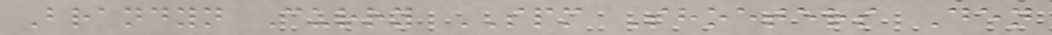Brandyn Curry SPM Shoeters Den
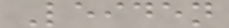Leiden
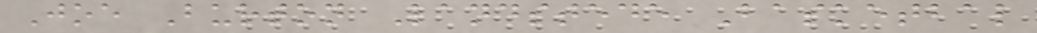Joe Burton Landstede Basketbal
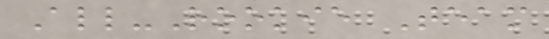All-Rookie Team
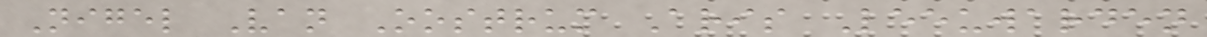Nigel Van Oostrum Aris Leeuwarden
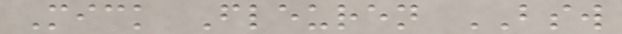Mick Fleuren BSW
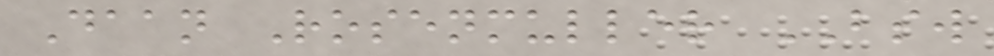Daan Rosenmuller BSW
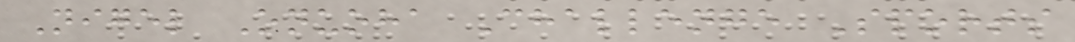Nigel Onuoha Challenge Sports
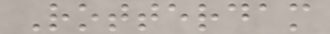Rotterdam
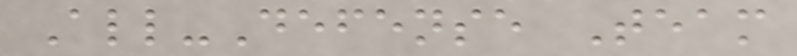All-Defense Team
